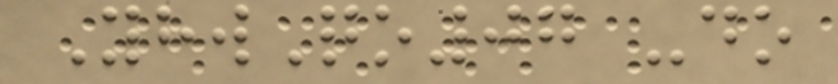YhwQo07 -do
